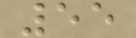55
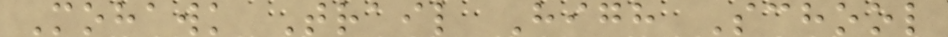Mohawk Trail High School
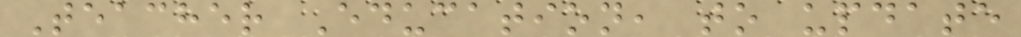Teacher Education, to update
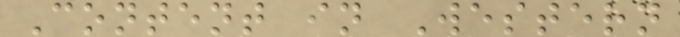Content in Western
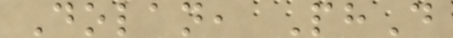Dolan, PhD
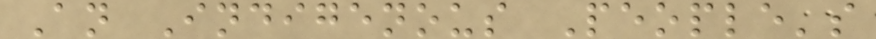An Indigenous People's
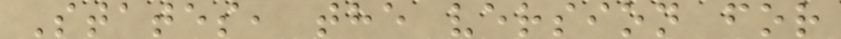States, the version for
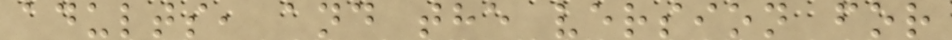adults, and the version for
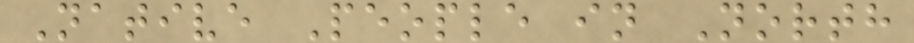Native People in North
